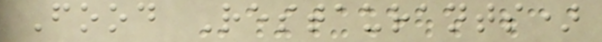Food Restaurants)
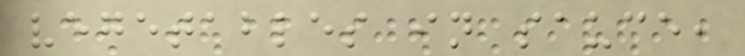vegetables in sauce,
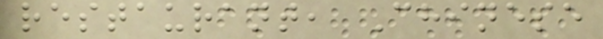restaurant, Chinese
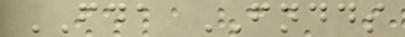FDA FNDDS
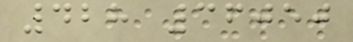428 36050
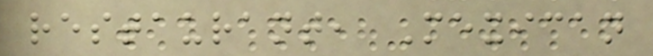restaurant, Mexican
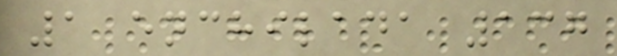1 enchilada 137
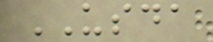USDA
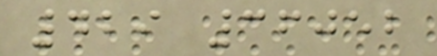429 36052
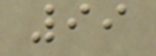99
